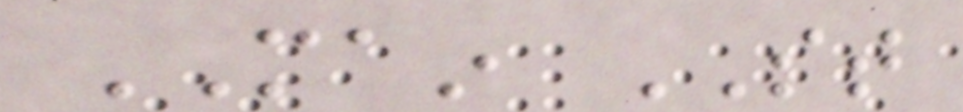MAIN ST
